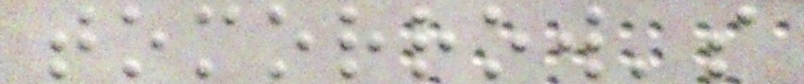tomorrow's
